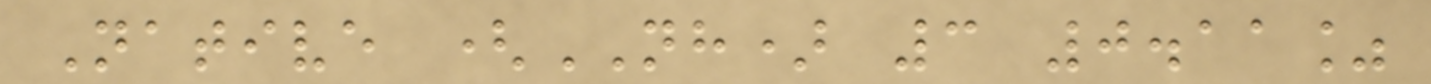Native (NH) 3 0.11%
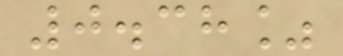0.38%
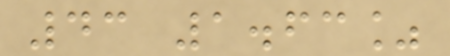43 1.63%
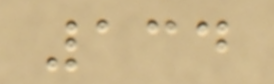134
